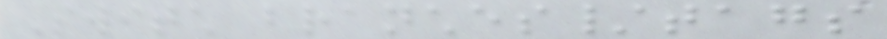Switch branches/tags
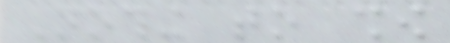Nothing to show
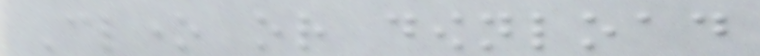Clone or download
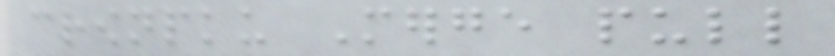crownpku Merge pull
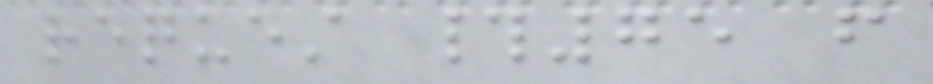request #75 from
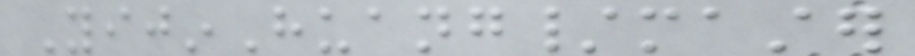YijinHuang/master
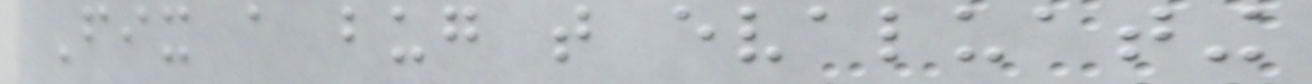Fix a bug that evaluating
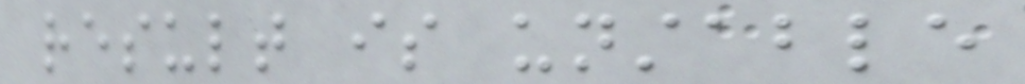result is unstable
